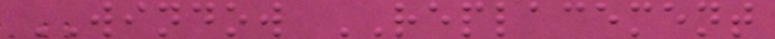WINDOW REPLACEMENT
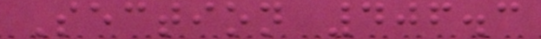Section 406.3
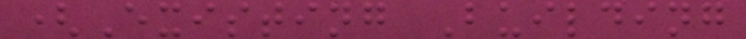(Existing Building
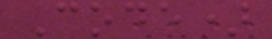Code)
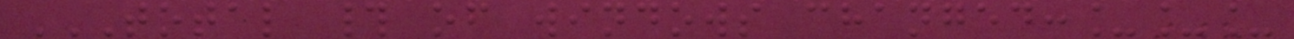TOTAL # OF WINDOWS CHANGED:___
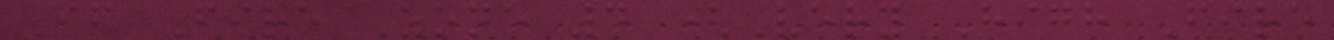If Fire Zone 4 (Very High Fire
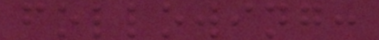following:
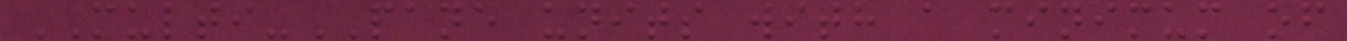MULTI-PANE units with a minimum of
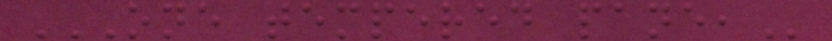ONE TEMPERED PANE,
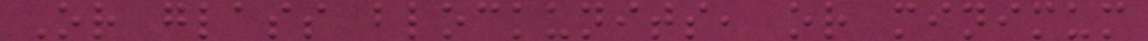Or glass blockunits, or minimum
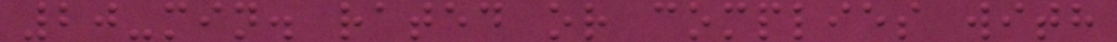20-min. rated or complies with
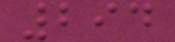294
